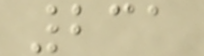231
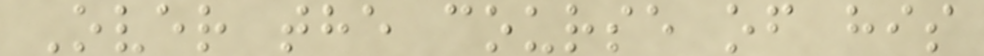Over the course of his
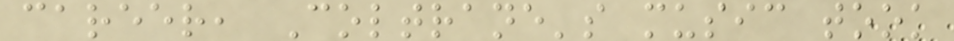career, Coltrane's music took
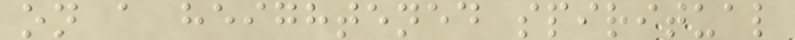on a heightened spiritual
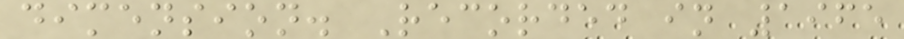dimension. Recorded in 1965
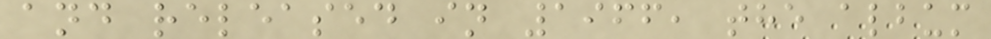and released in 1966, the album
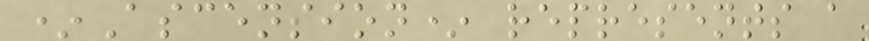*Ascension* represents a
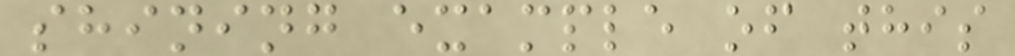shining example of this
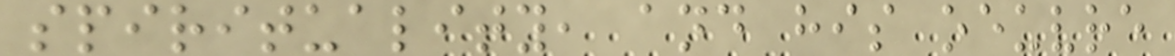spirituality, and his oeuvre
